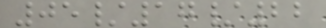05/17/22
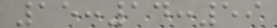15:14:59
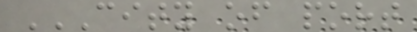CITY OF PORT
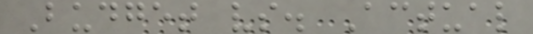Budget vs. Actual
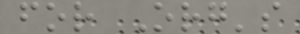for Org's
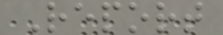Report
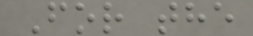For the
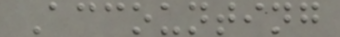Accounting
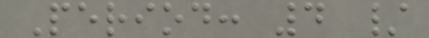Period: 4 /
